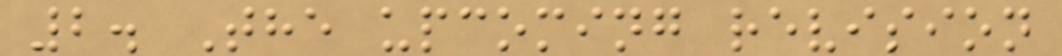2. The upcoming revision
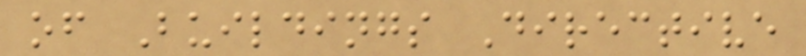of Buildings Directive
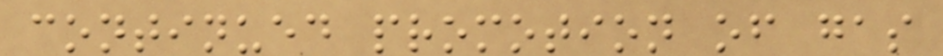continued promotion of gas
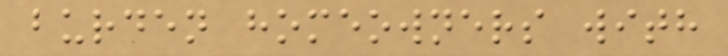burden homeowners with
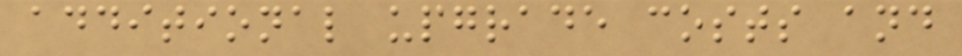additional upgrade costs and
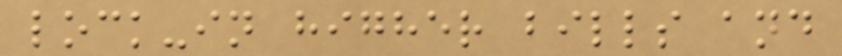lock-in higher bills and
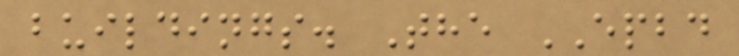buildings. The EPBD
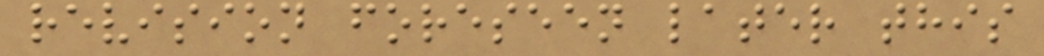revision foreseen later this
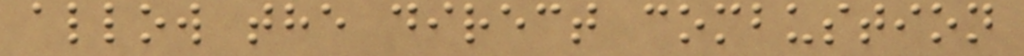allow the direct combustion
